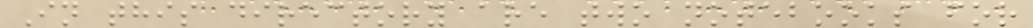In this directory are two notebooks for
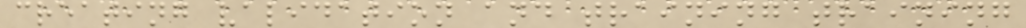creating validation and training training
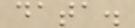data.
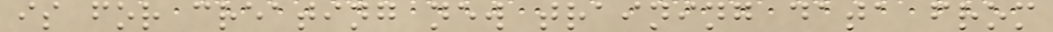is for creating new training data from
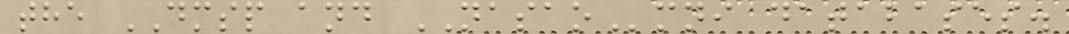the DMSP and NASAOmni databases.
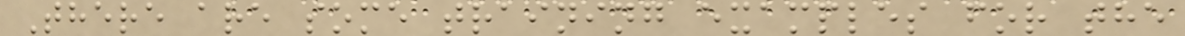There are some training examples for the
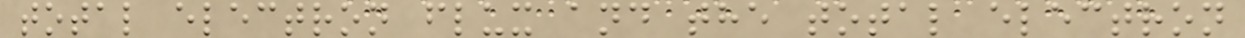total electron flux and the total electron
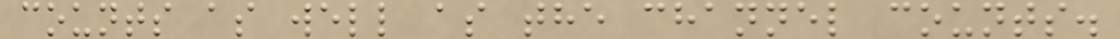counts as well as the channel counts.
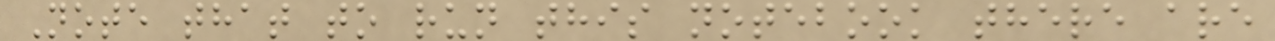Note that to run this notebook there are
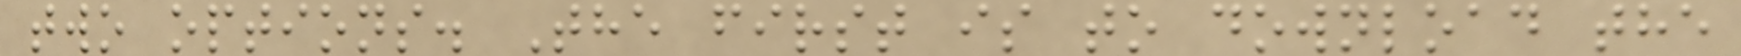two options. The first is to download the
